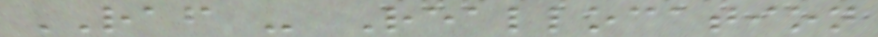RAF - Reallocation
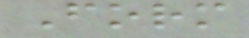Form
